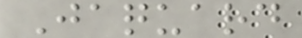Jaquard
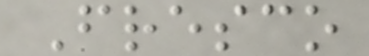Fresco
